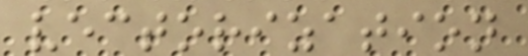vectorization
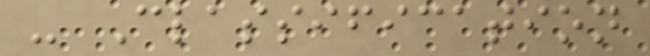- Classification
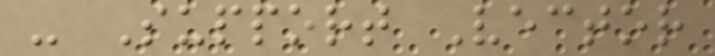- Support Vector
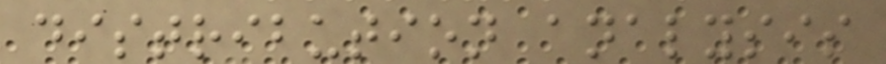distribution analysis
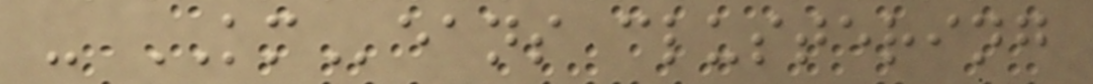- KMeans clustering
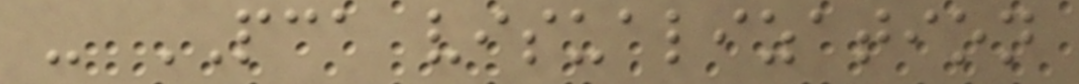- PCA visualization
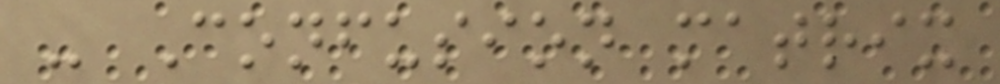- Confusion matrix
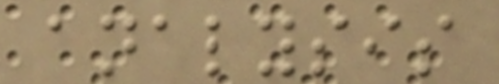analysis
